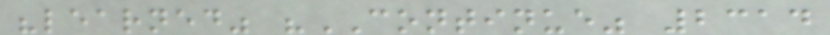"learned" "CONTINUE" 2314
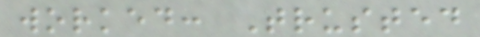worked: Trusted
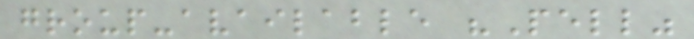group-available "Pell"
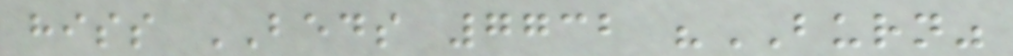hiss BEDS 7732 "BURN"
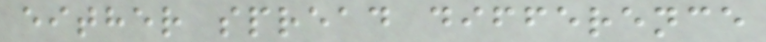either spread difference
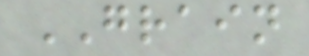GRAIN
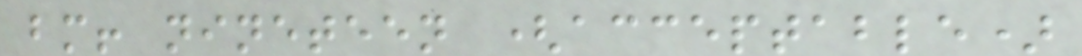bm! nineteen (acceptable)
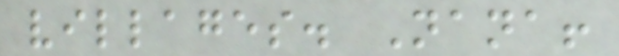villages. Nana!
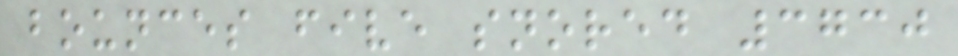bounces five snored 3730
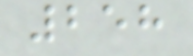258
